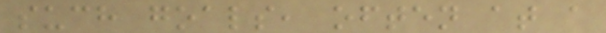such goals, often at a
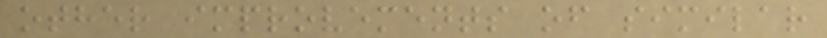other improvements of similar
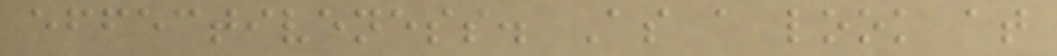effectiveness. As a look at
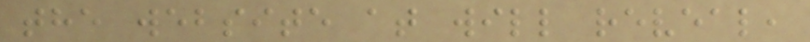the website at will reveal,
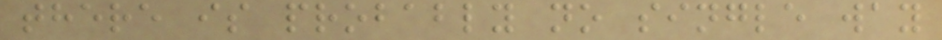there is probably no single way
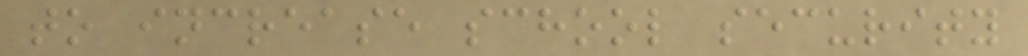to increase school security
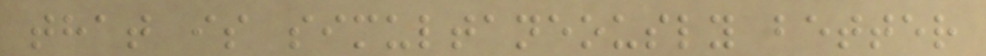that is simultaneously better
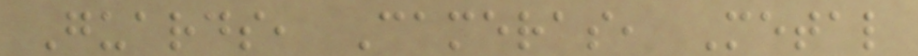Guards, Cameras, Metal
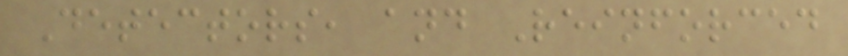Detectors, and Reinforced
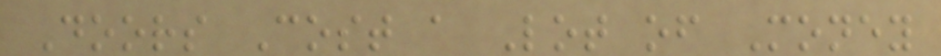Doors Cost a Lot of Money
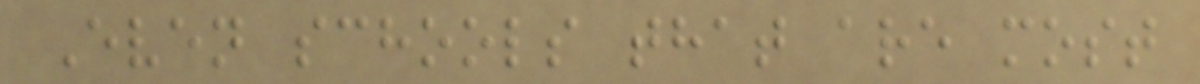Even schools that are most
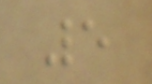5
